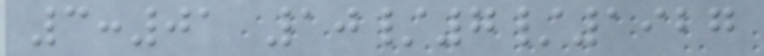3:01 10/7/1927
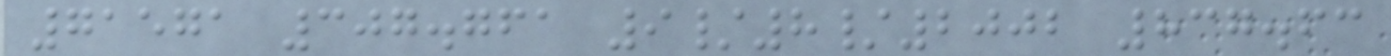71571 307.761 9/8/2002 837.63
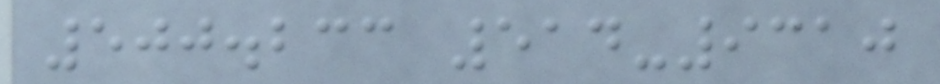500.233 514-9310
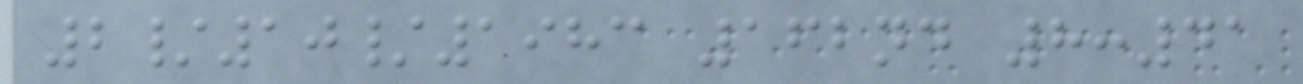2/10/1983 162nd 8:41
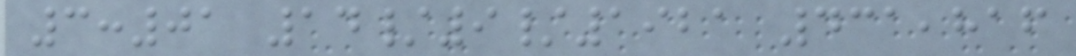3:01 14/9/1921 431,816
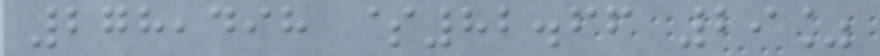278,498 $82.66 29%
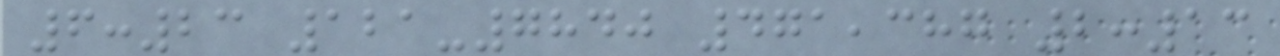6:23 121-7840 471,387 2:13
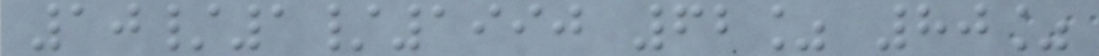10/1/1990 62% 80%
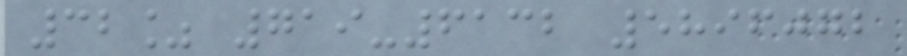32% 719-6132 5896072
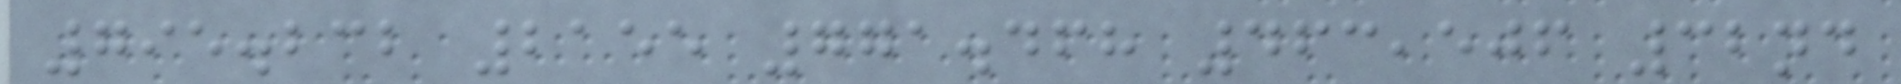795.232 2155 771.468 463,506 32nd
